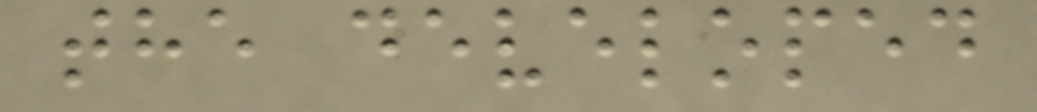the developed
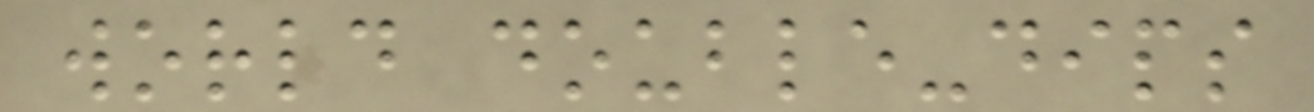world double-dips
